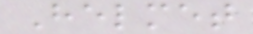Helmet
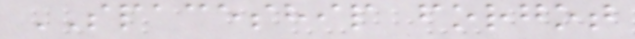SPACESHIP forgot
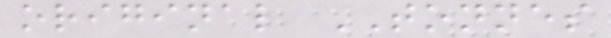original TONNES
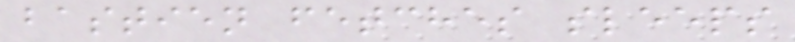bastien fetches sleeps
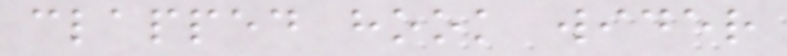clapped hook wider
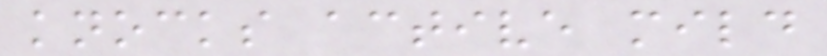knocks active mild
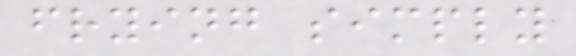frying simply
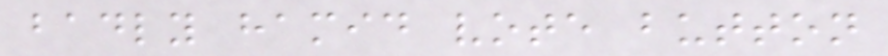badly hamid vote button
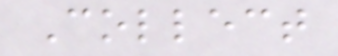Collect
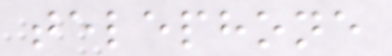telephone
